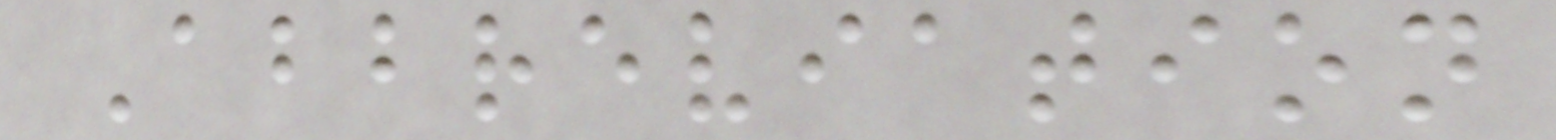Abbreviation
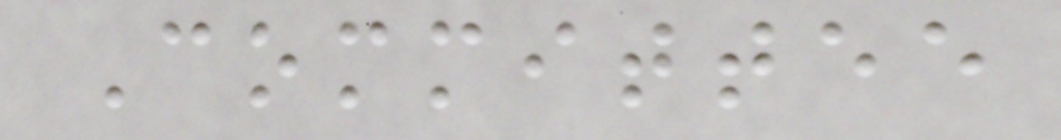Committee
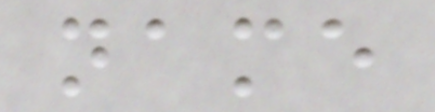name
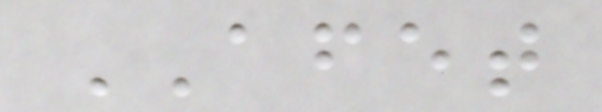AFET
